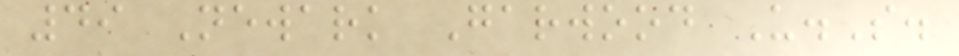49 Newark Garwood U.S.
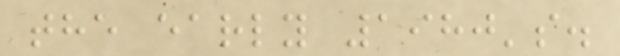the early 1980's.
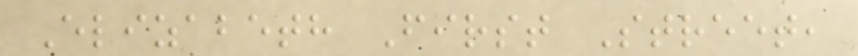Elizabeth First Street,
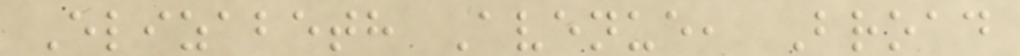Elizabeth Avenue, Broad
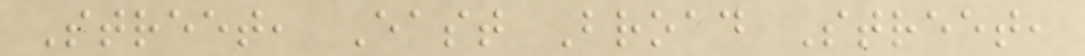Street, East Broad Street,
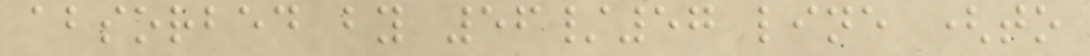absorbed by 56/57 line (to
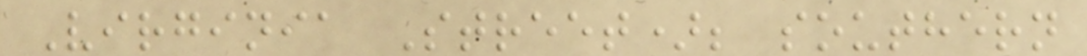Virginia Street); southern
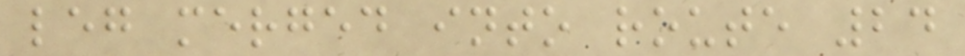leg merged into route 24
